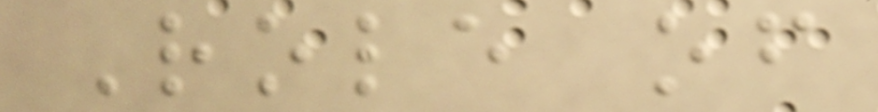Role of
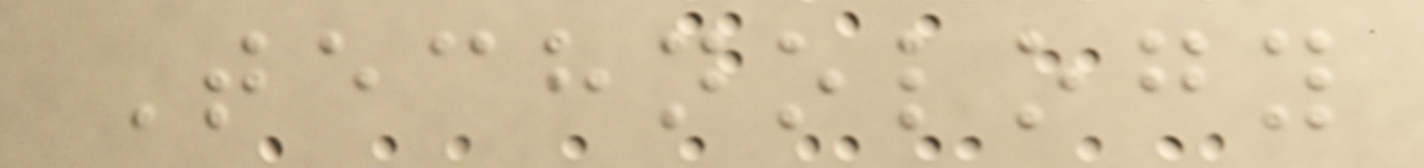Technology
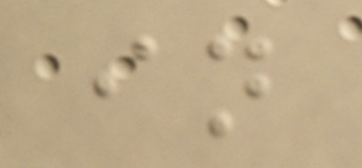in
